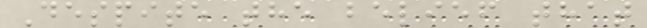Despite the belief that
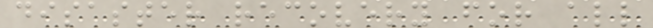disaster recovery for all
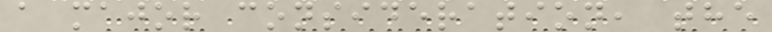a major consideration, the
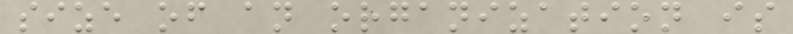size of an organization is
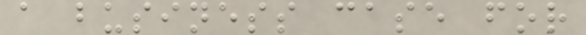a business case for
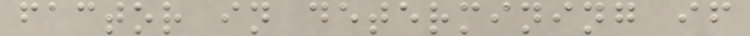factor in determining if
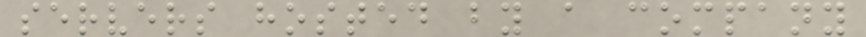servers hosted by a company
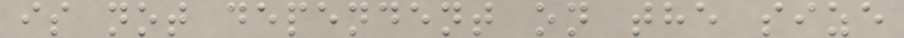is not dependent on the size
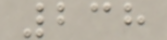238
